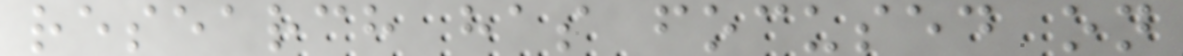research has focused on
